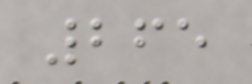265
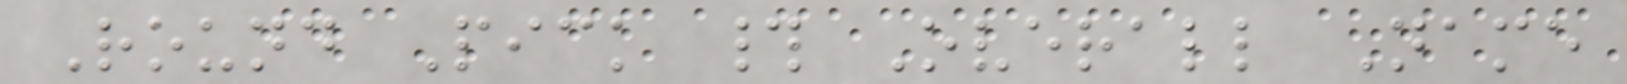Round Pick # Overall Name
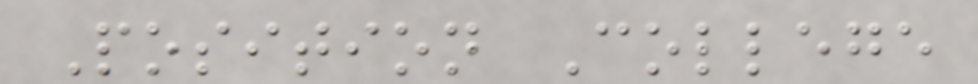Position College
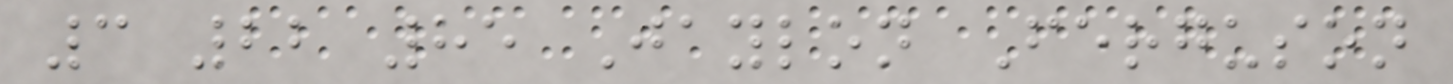3 22 85 Jaylon Ferguson
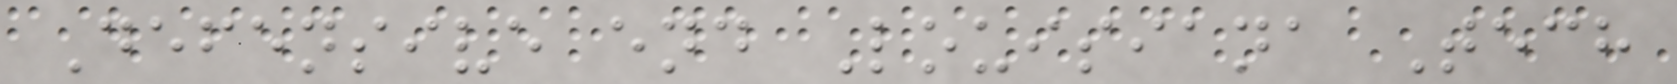Defensive end Louisiana Tech
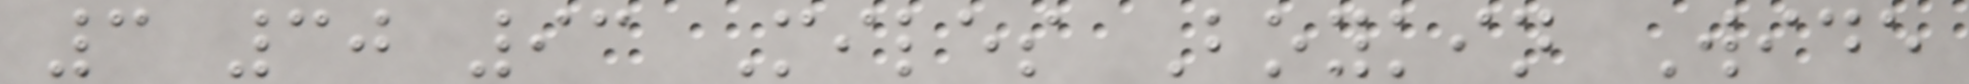3 30 93 Miles Boykin Wide
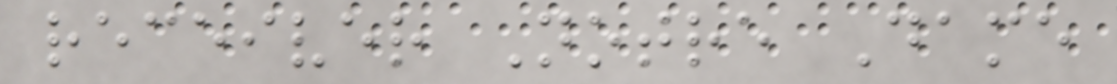receiver Notre Dame
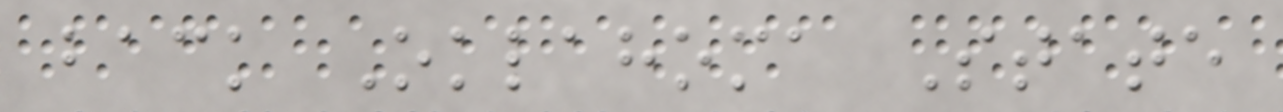back Oklahoma State
